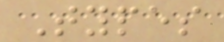Types
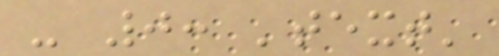- 0: 'text'
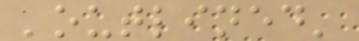'outlined'
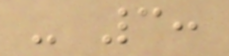- 3:
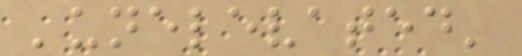'unelevated'
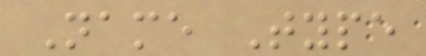Name Type
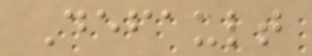Default
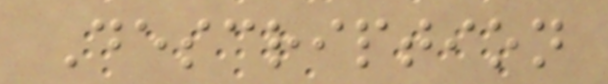Description
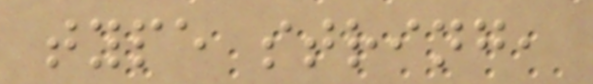type string,
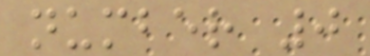number 0
